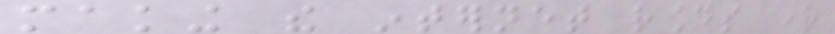making the internet rounds right
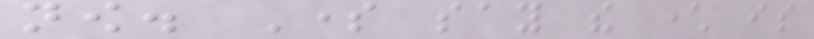now. Some say the character is
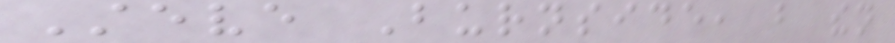Steve Burnside, but then
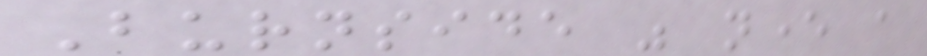Burnside was never a
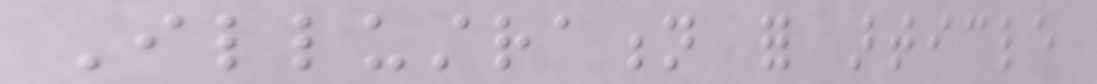Illustration for article
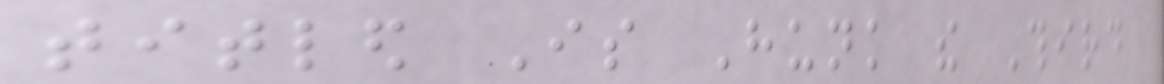titled Is Hunk the Third
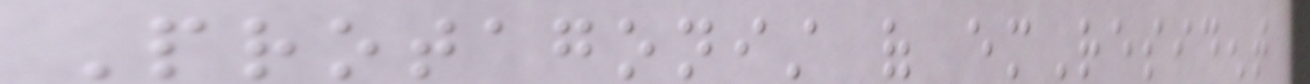Protagonist of emResident
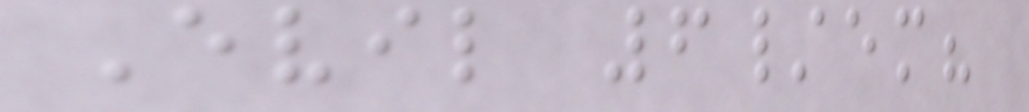Evil 6/em?
